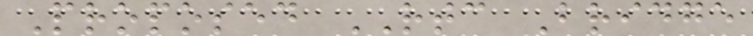Proposed RTC Bridge
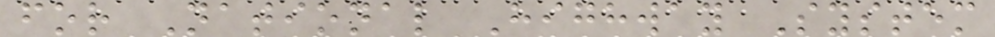for National Highway System
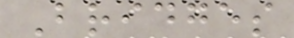Bridges
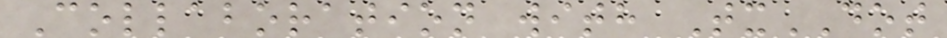Collaboration with TxDOT
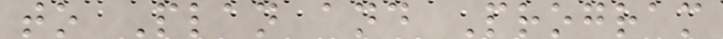to Plan and Program
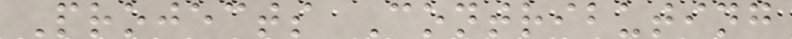Projects Contributing
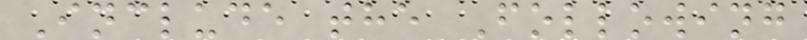Include the Following
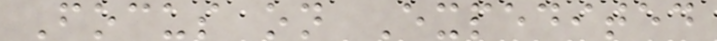Focus on Expedited
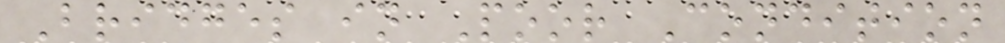Bridges in Poor Condition
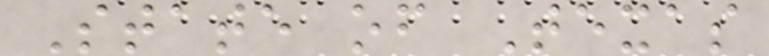State of Texas
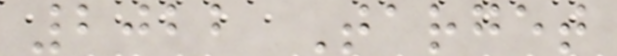2022 Target
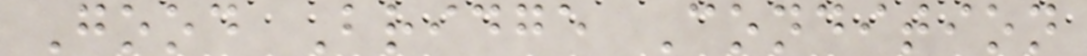Good Bridge Condition
